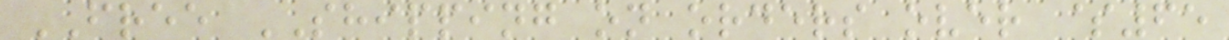FREE SHIPPING on orders over $65
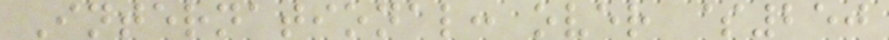International: over $250
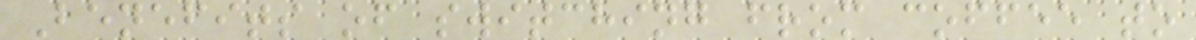Benefits of switching from coffee to
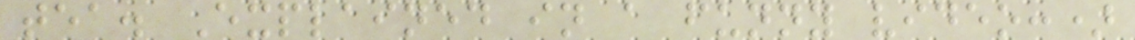tea. Explained in a funny video:)
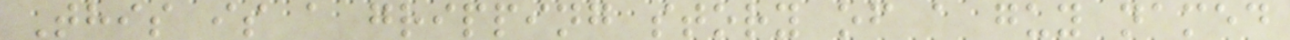This is a gripping story of a guy named
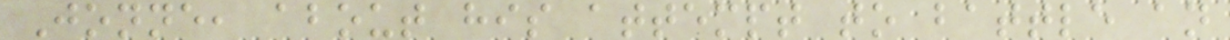Jonne, about his attempt to battle an
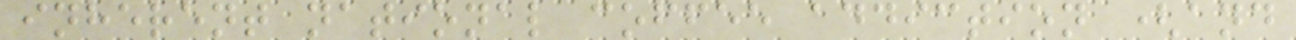inherent national coffee addiction (and
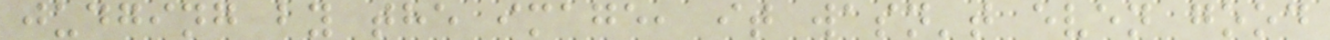judging by the image, it wasn't even good
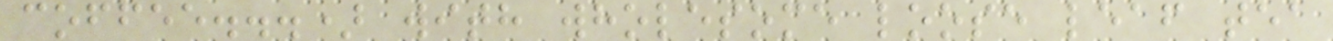coffee...) with wholesome loose leaf tea
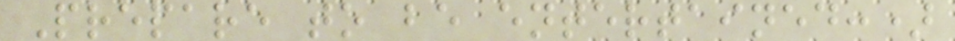Prepare to be entertained:)
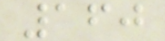160
